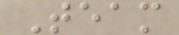Team
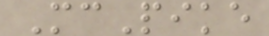McPike
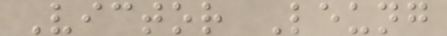Victor Leung
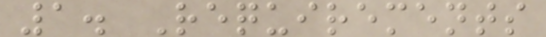1. Requirements
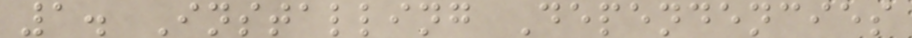1. Installing Dependencies
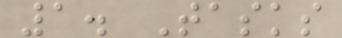1. Tasks
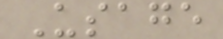Usage
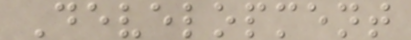Development
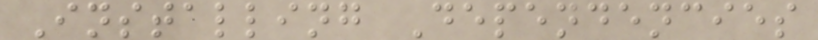Installing Dependencies
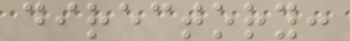directory:
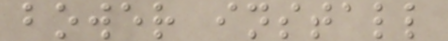bower install
